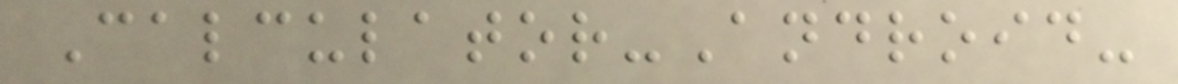Calculator-Android-
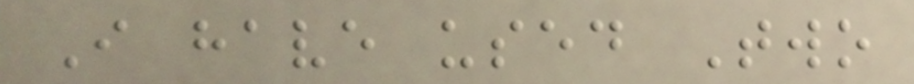I have used Two
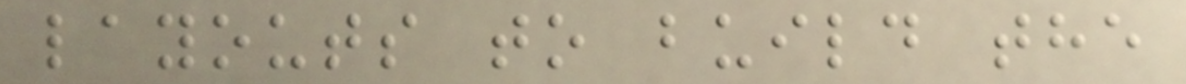layouts to build the
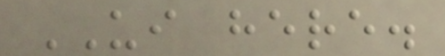UI here.
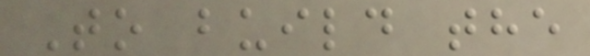To build the
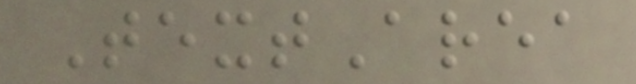TextArea
